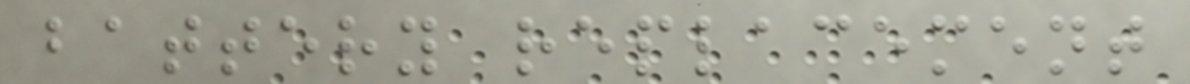battery replacement
